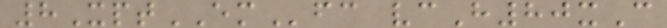8XptEMfc vcH80xC
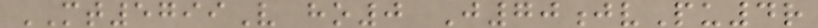MT5799V ho0 J70jvPu4r
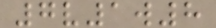7v1w8
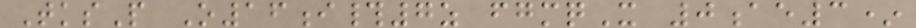TksP O16i#7z fgmqX 0ae3*
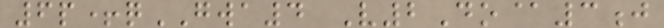6p+qGWA4 V2Do@3j
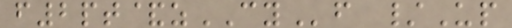f2pt&zCYf /Up
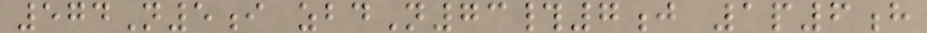574N5i zbdN73#7j 1p6h
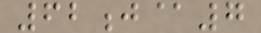62j@7
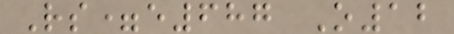Rs=e687 O12
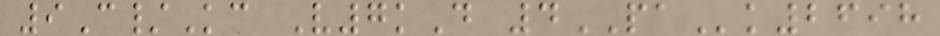9C/Kc V7kD 4PAk2698
